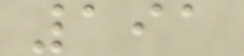191
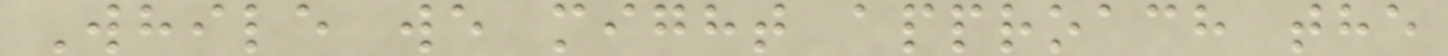While we might approach the
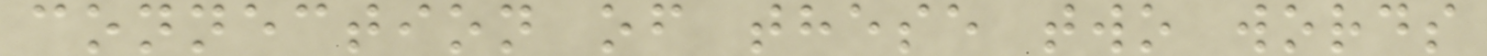connection of these two words
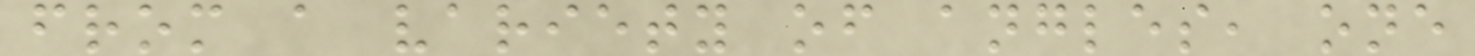from a variety of angles, one
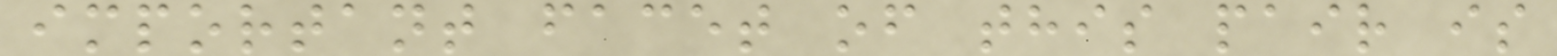important facet of this pair is
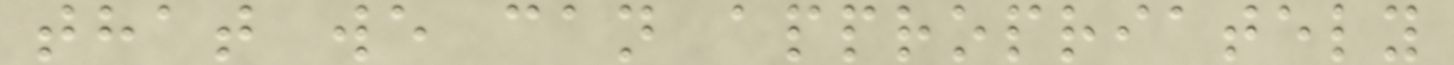that we can appropriately
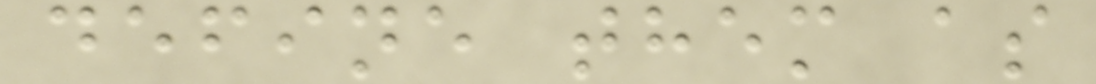define them as
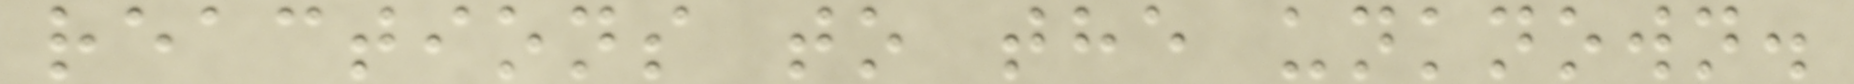reactions to the unknown.
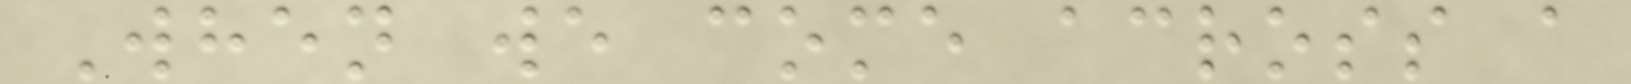When we come across a
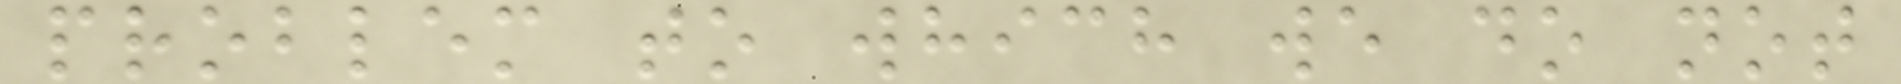problem to which we do not
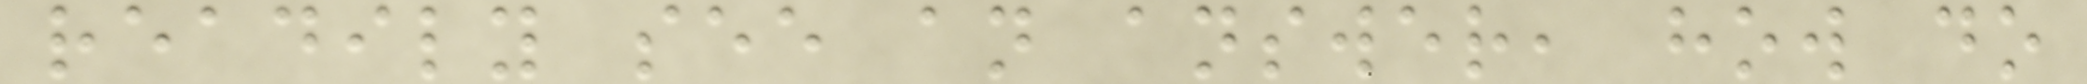readily see an answer, how do
